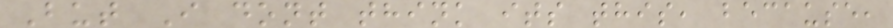But I dont think its this, because,
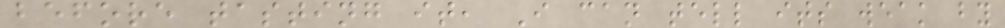before tasting it, I can tell its weak by
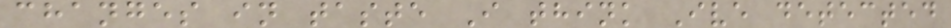changes in taste I think Ive detected
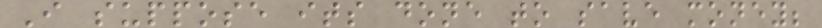I suppose its done to save money;
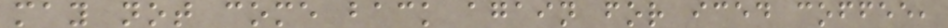may not come back again for iced coffee,
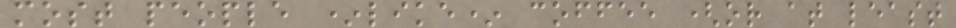most people *like* coffee (or at least
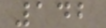142
